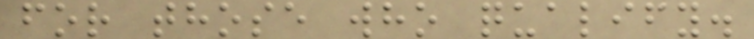for those who qualify.
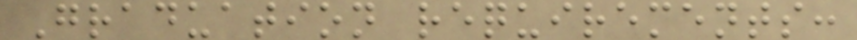Graduation requirements:
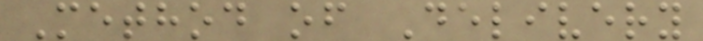Method of Delivery
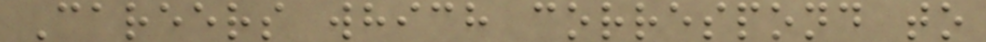Careers which correspond to
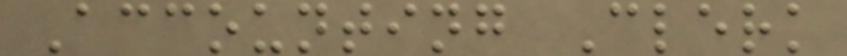Accounting Clerk
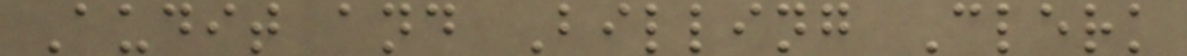Audit and Billing Clerk
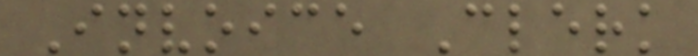Invoice Clerk
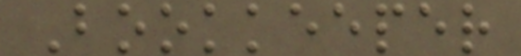Bookkeeper
